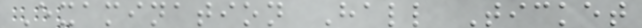Examination Hall Ticket
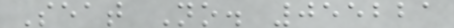Seat No. 055221
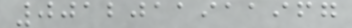0012011911967
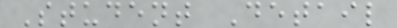Student Detail
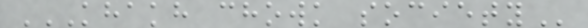KHAKH CHOWK SOCIETY
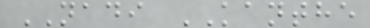NADI KANTHE
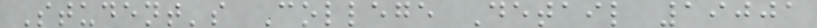Student's College Detail 19001
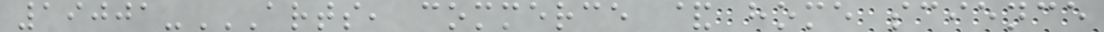19001-ARTS, COMMERCE & HOME SCIENCE
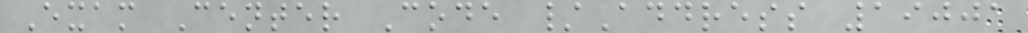Exam Center Code /Address 19001
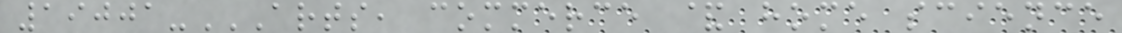19001-ARTS, COMMERCE & HOME SCIENCE
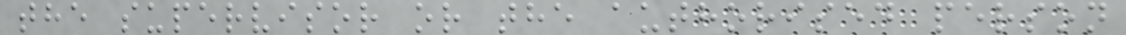the supervisor or the authorised person
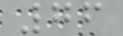76
